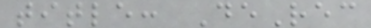title: DeRec
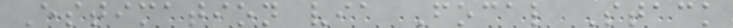Estimation via Focal Stack
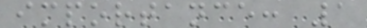importance: 1
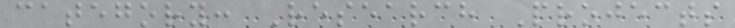category: Research Projects
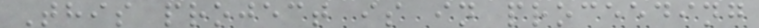This project is in proceeding
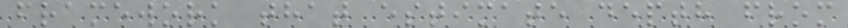framework that estimate depth from
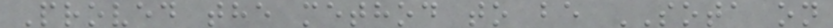Proved the method to be SOTA on
